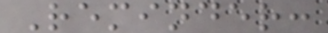Reminder:
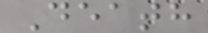Death
